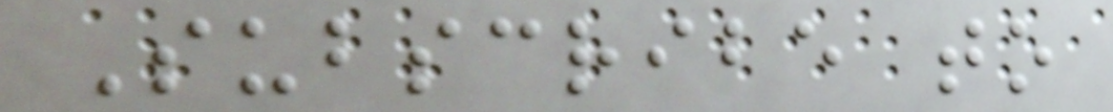Subscribe to
